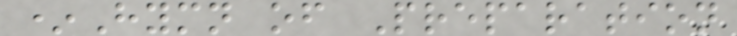*Hymn of Preparation
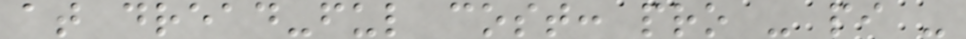at dread-ful cost: pro - pi -
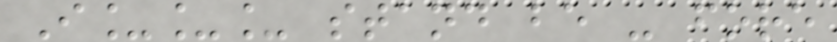I___ stand be - fore
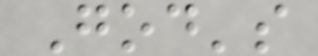God's
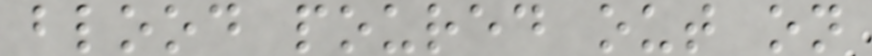blood poured out on
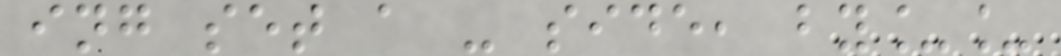ing set a - side, by__
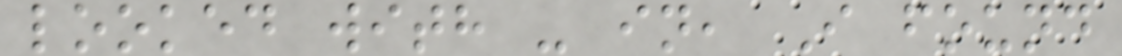looked with - in, I found
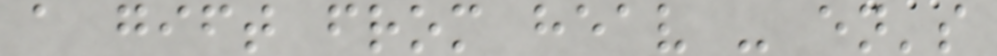a gift from heav - en's
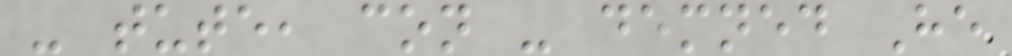- tute, con - demned He
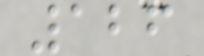126
